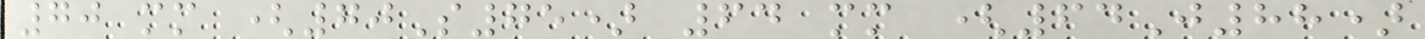70 mm (70S75) 64 mm (64J88)
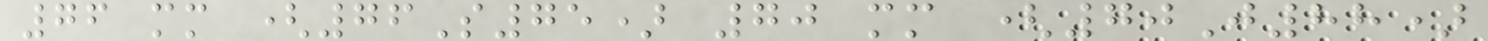76 mm (76S75) 70 mm (70J88)
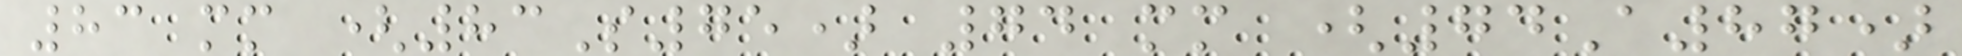83 mm (83S75) 74 mm (74A87)
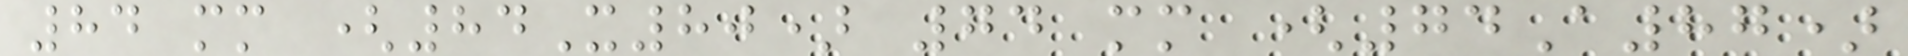84 mm (84X80) 74 mm (74A87)
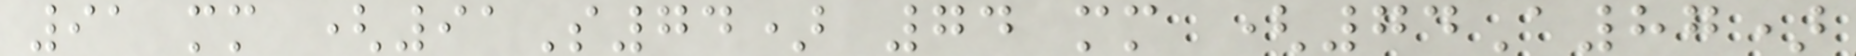91 mm (91S74) 74 mm (74A87)
